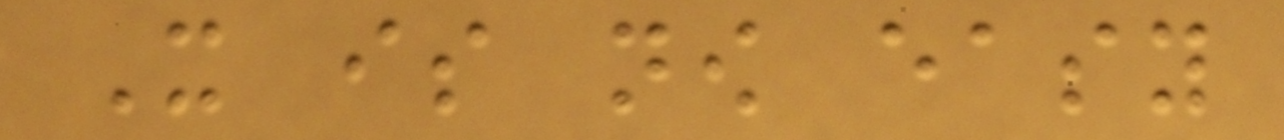It is now easy
